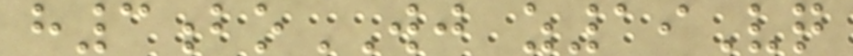h3boWJ z19Vq
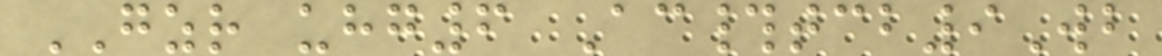GZR uhg6 Ac#tcb9Wb
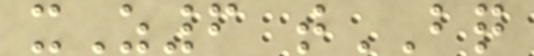xZ6 tBQ
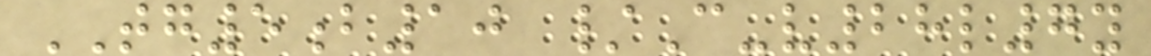TG5b10 /C-v28l7y
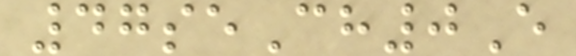47seCh0E
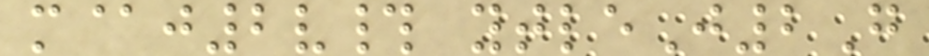m@j2v# ytleJ2G
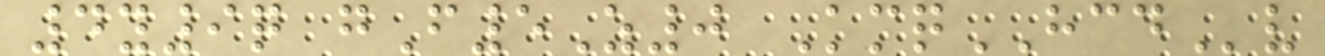4y9q gF5Z0 KmqHCDv
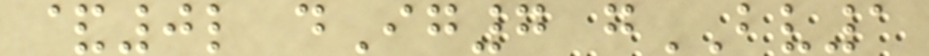&0l dIg7 gBV1
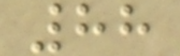88
